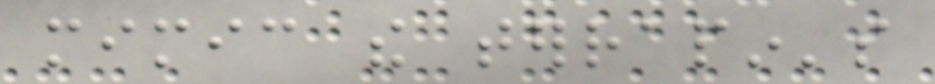mimic the terrapin's
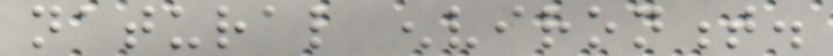natural environment.
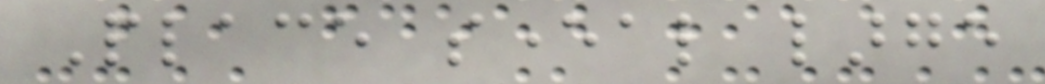Place several large
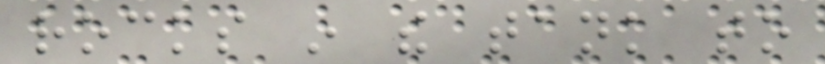rocks in the tank to
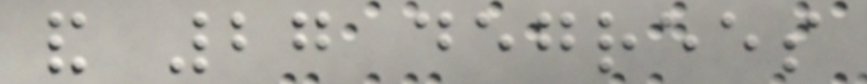and 27 degrees
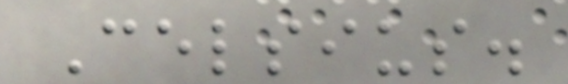Celsius.
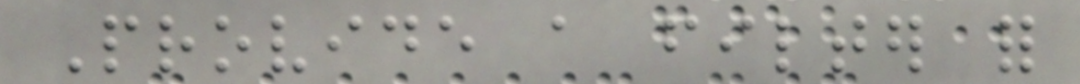Provide a filter for
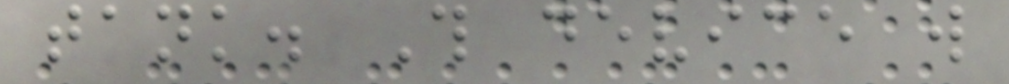tank. This device will
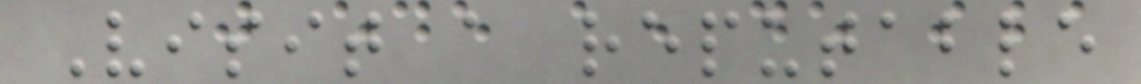Visit a reputable
